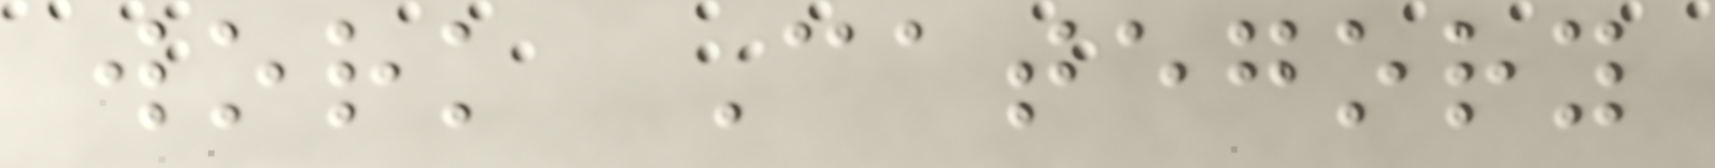work Category
